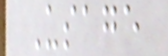Usage
